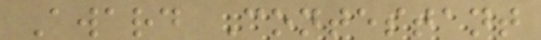Award Contestant
